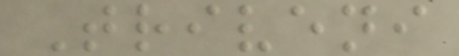Triveni
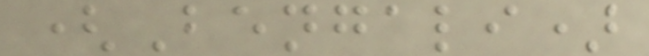(Bengali)
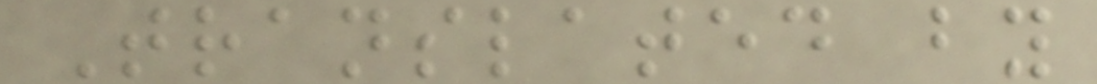Translated by
